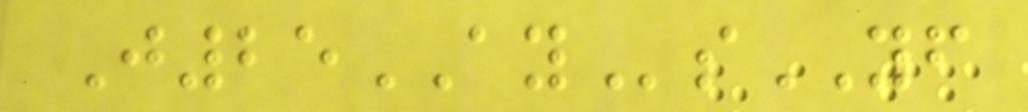J25AYsYF
